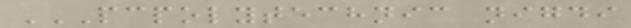PCPOLYTECHNIC NIGDI
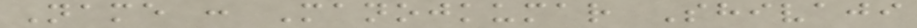Name : Manojkumar Shivaji
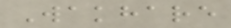Wakhare
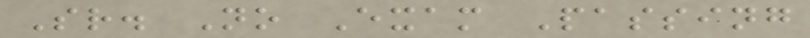Sr. No Exam Passing
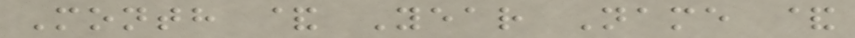Month & Year Name &
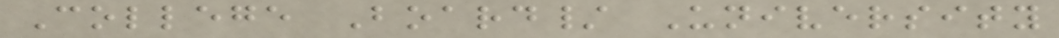College Board/ University
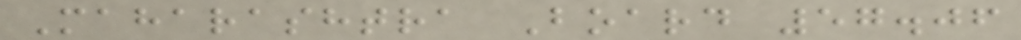Maharashtra Board 57.06
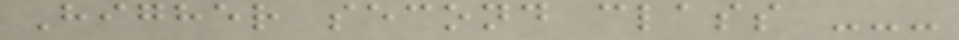Higher second class ---
